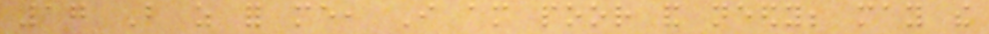17 But as for me, I am poor and needy; may the
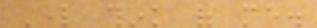Lord think of me.
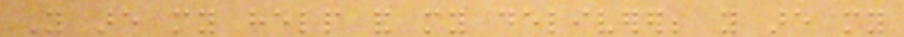You are my help and my deliverer; you are my
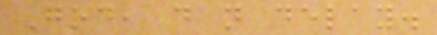God, do not delay.
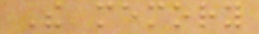The memory
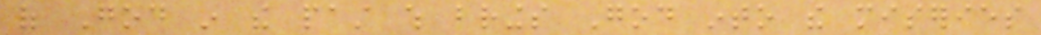of God in the past which brings God into the miseries
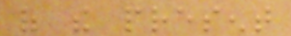of the present
